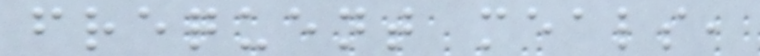frequent meals,
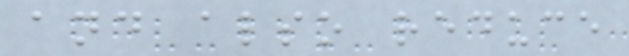and also reduce
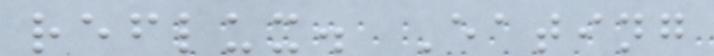reflux. Eating
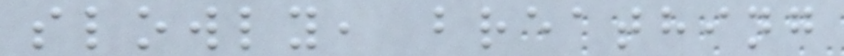slowly, breathing
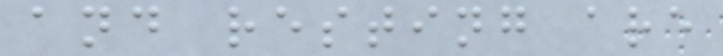and resting are
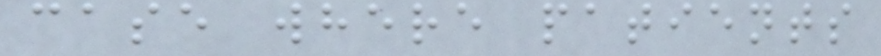case where patients
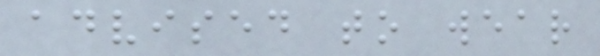advised to wear
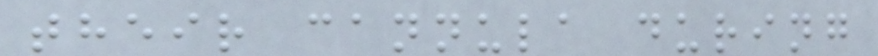their cannula during
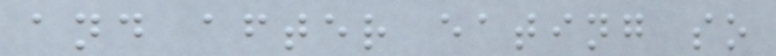and after eating so
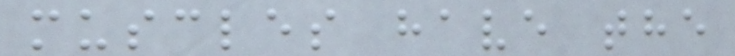muscles have the
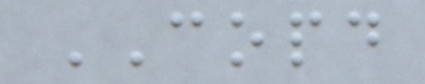COPD
